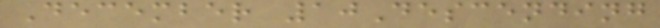December 10Descending
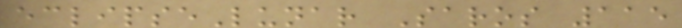eclipseLunar Saros 115
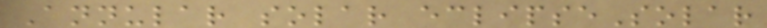Annular solar eclipseSolar
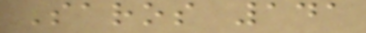Saros 141
